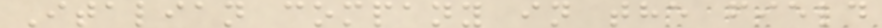Italian company in the field
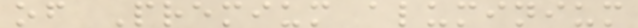of Premium aluminium
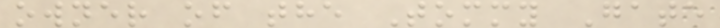owner of the Tommy Gate
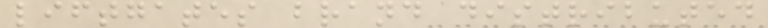liftgates brand distributed
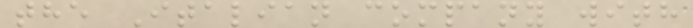the Italian company with
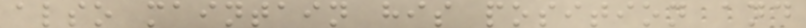also maintain his position and
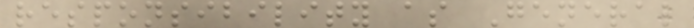responsibility as General
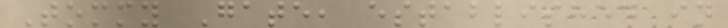Tommy Gate, established in
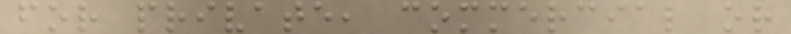for private, commercial or
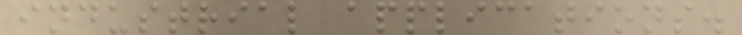industrial applications.
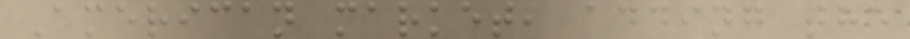American market, adding the
